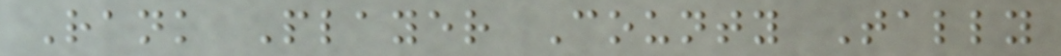Rank Player County Tally
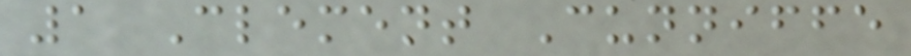1 Clement Cunniffe
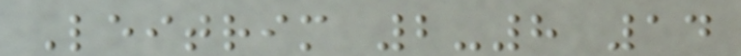Leitrim 2-8 14
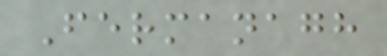Fermanagh
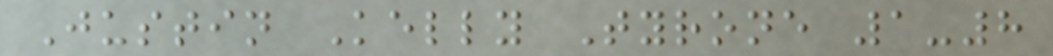Justin Kelly Tyrone 1-8
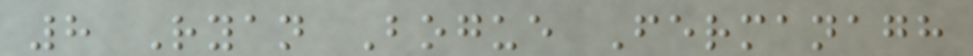8 Ryan Bogue Fermanagh
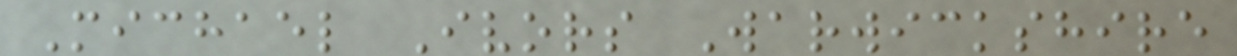Michael Ivors Warwickshire
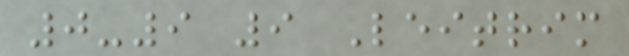0-9 9 Leitrim
